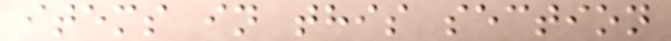items in this section
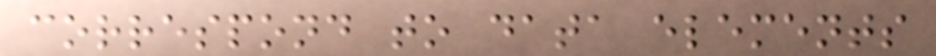correspond to data elements
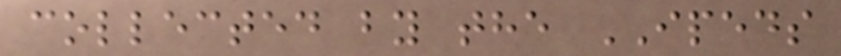collected by the IPEDS
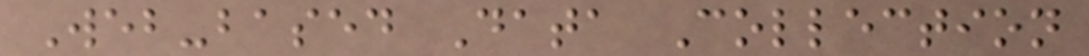Web-based Data Collection
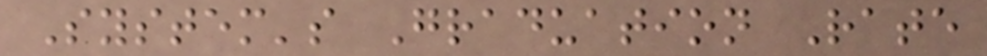System's Graduation Rate
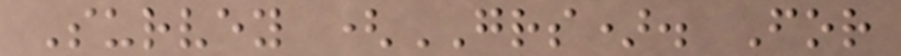Survey (GRS). For
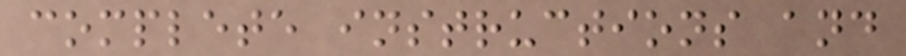complete instructions and
